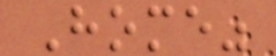Home"
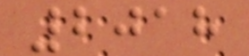2018
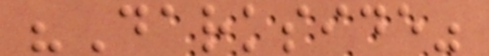"Darkside"
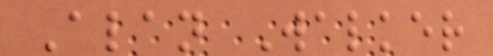Alan Walker
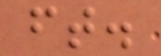ft.
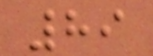89
